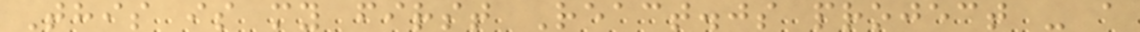This is my first React.js project - a
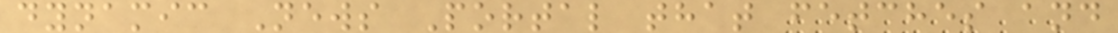dynamic News Portal that fetches and
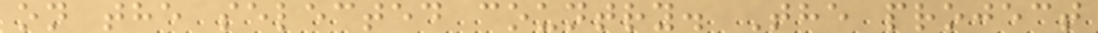on the selected country. The project
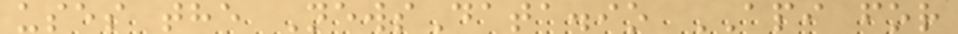uses the NewsData.io API for
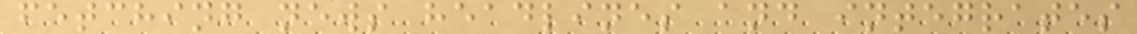fetching news headlines and integrates
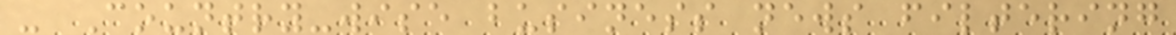- Country-wise business news filtering
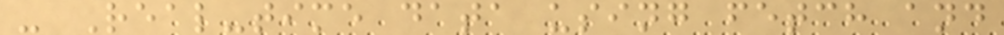- Real-time data using fetch and
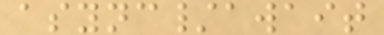async/await
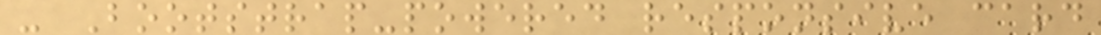- Bootstrap-powered responsive card
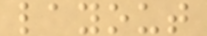layout
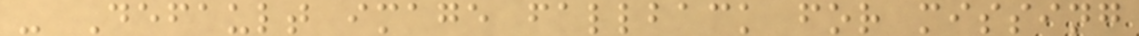- Default image fallback for missing
